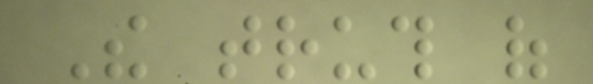The truth of
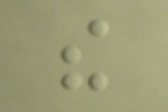the
